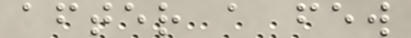after a few
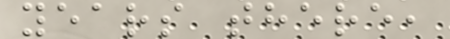years there,
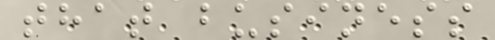that business
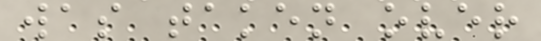was taken over
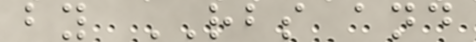by RBS and
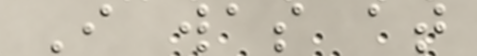I was at
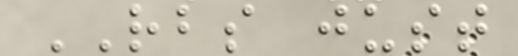RBS just
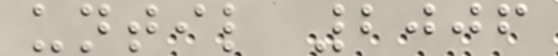until 2006
